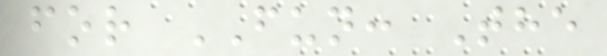for FUN: The
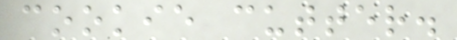cookie cutter.
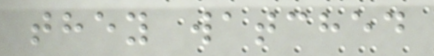they watched
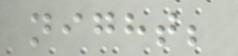night;
